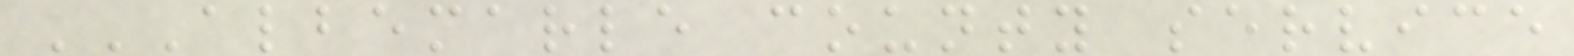ALBEMARLE COUNTY SERVICE
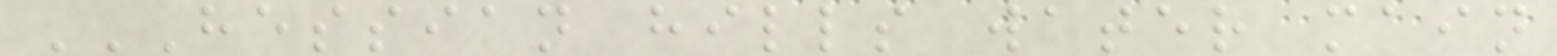HESSIAN HILLS WATER MAIN
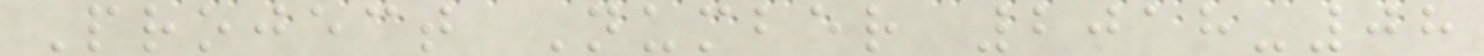Project Number 2018-08
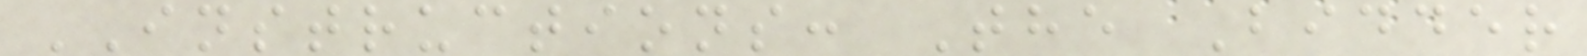INSTRUCTIONS: The Bidder
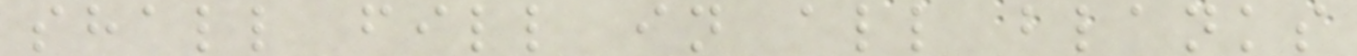shall fill in all blanks
